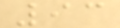93
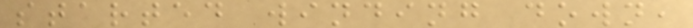started winding down,
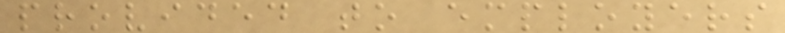provided to employers
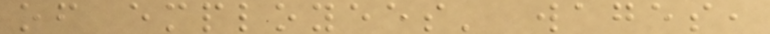of employees' wages,
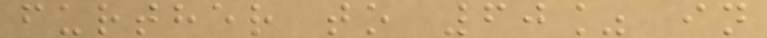further to 60% in
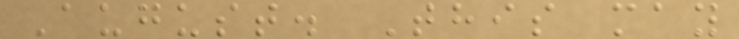August. This may
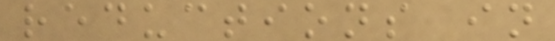reductions in
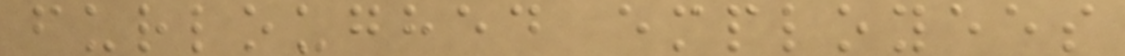furloughed employees
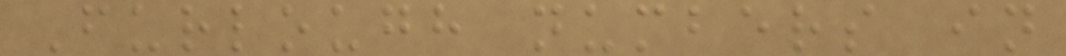Furlough numbers in
